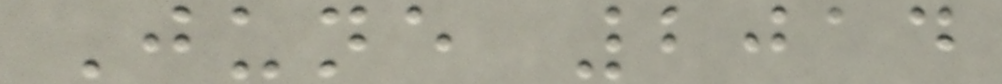June 2014
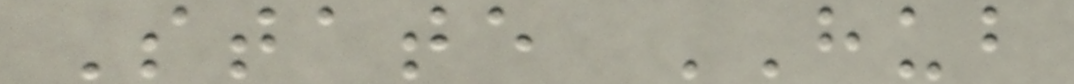State HUB
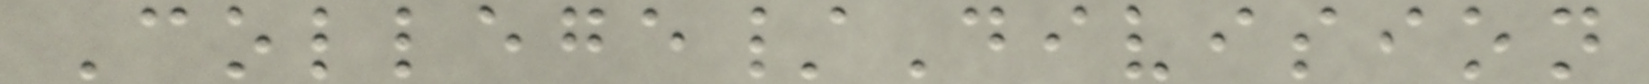College/Division
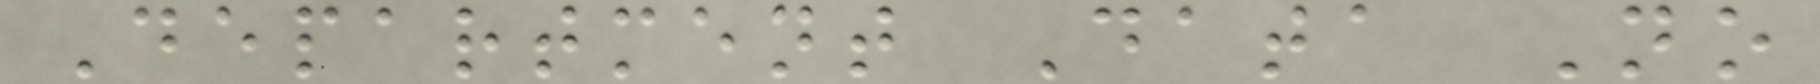Department Data No
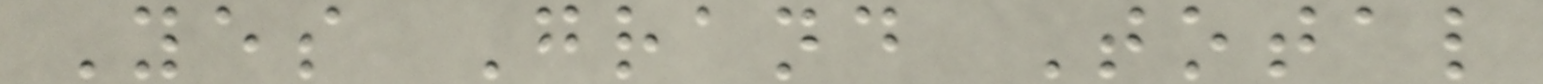Yes Grand Total
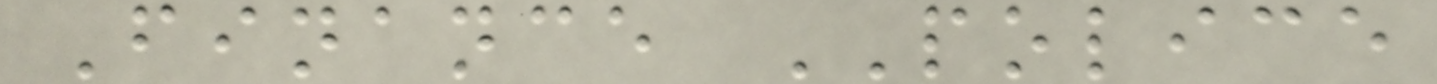Finance POLICE
